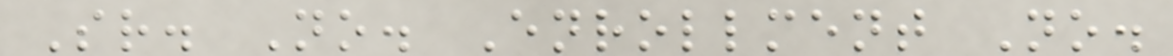Sr. No. Enrollment No.
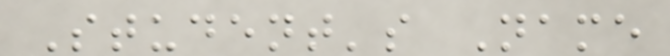Student's Name
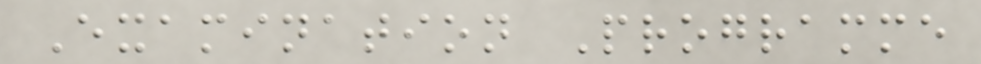Examination Programme
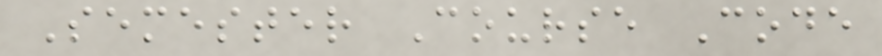Semester Course Code
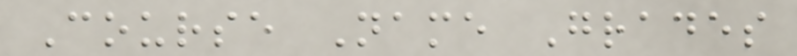Course Name Grades
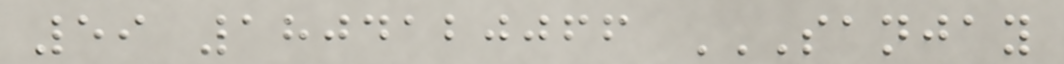59 1804120066 SANJAY
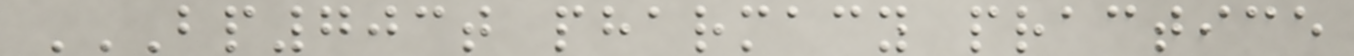BP703T PHARMACY PRACTICE
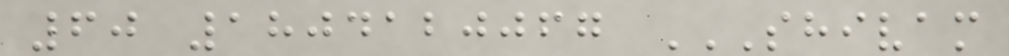60 1804120067 SHIVAM
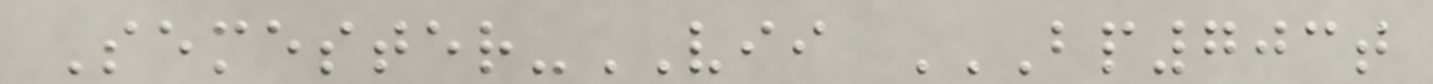Semester-VII BP703T
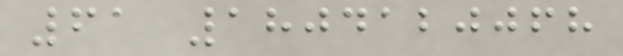61 1804120068
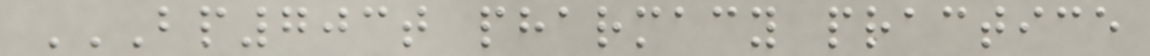BP703T PHARMACY PRACTICE
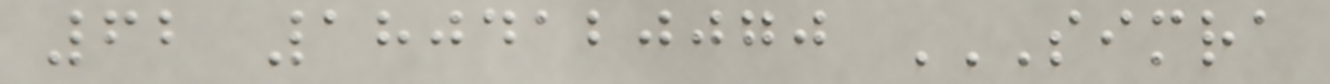62 1804120070 SIMRA
